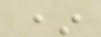*
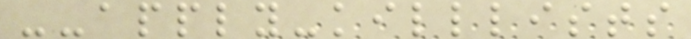--apply-killlists
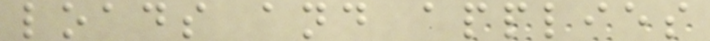loads and applies
